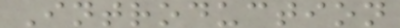Introduction
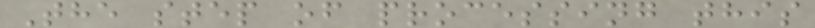The step of processing this
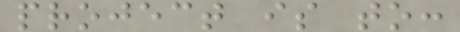project is to:
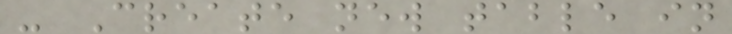- Create new table in
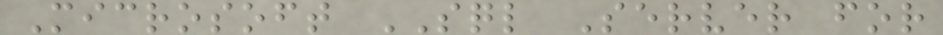Microsoft SQL Server for
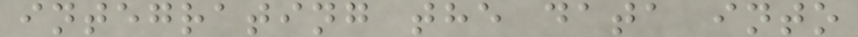integrating the data into
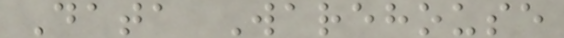Data Warehouse
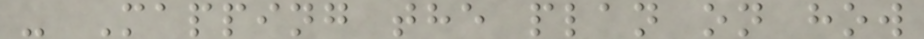- Mapping the plan on how
